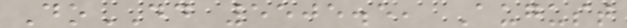DoDD 5505.5, August
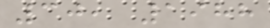30, 1988
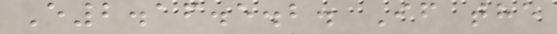E2.16.5.2. If the
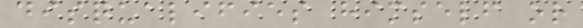disqualifies himself or
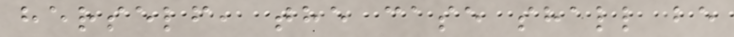herself, the case shall be
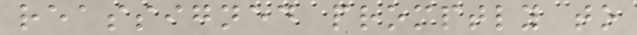reassigned promptly to
